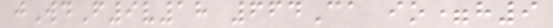jWdF9v18 664Ca io=h9
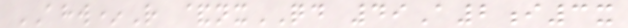AHW*R &nxQD 49A2i3x
